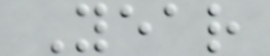Year
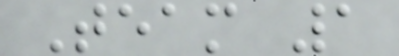Team 1
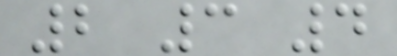2 3 4
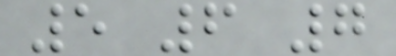5 6 7
